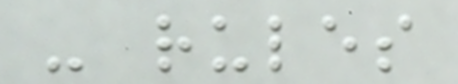- rules
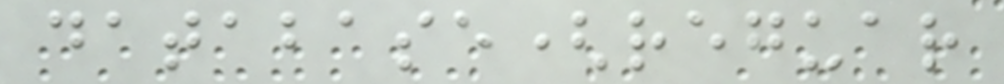database(reguar
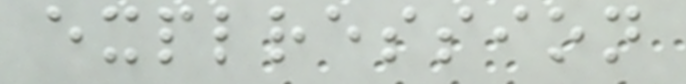explression
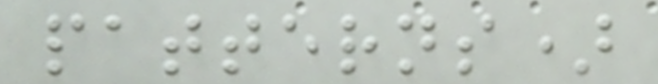patterns)
